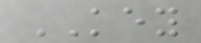KEY
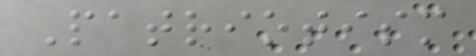Patriotism
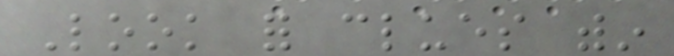Look for clues within
